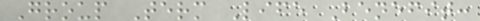Group Term Life Benefit:
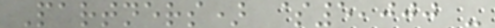Partners) $5,000 -
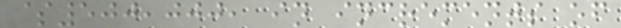$500,000, in increments of
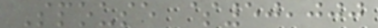Spouse $50,000
